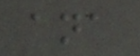ana
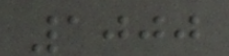1000
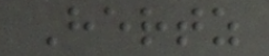Hertz
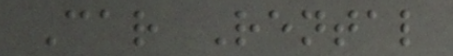Car Rental
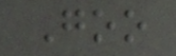Goo
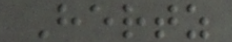Hertz
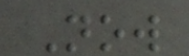Now
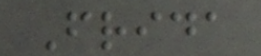Frida
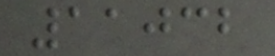11032
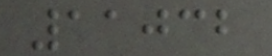11032
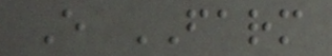E FARM
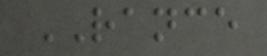RANCE
